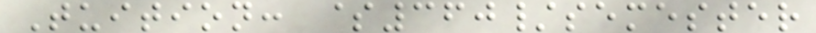Tuition: $360/semester
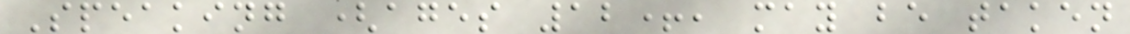Speaking (ages 12+, may be taken
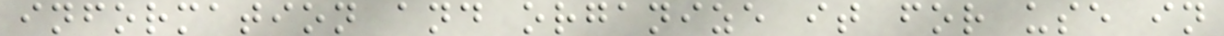information and organize it for use in
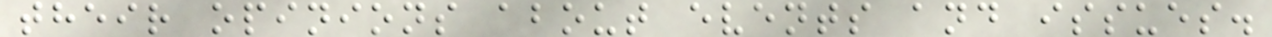their opinions about events and issues.
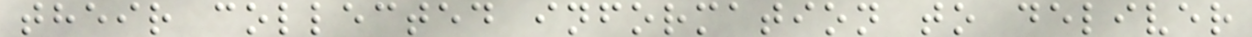their collected information to deliver
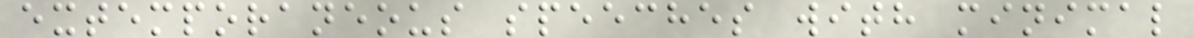extemporaneous speeches with minimal
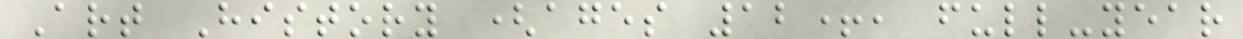Art History (ages 12+, full-year
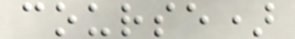course)
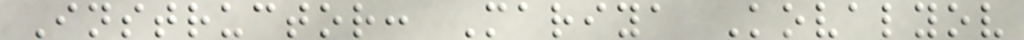Instructor: Mariya Kovalyov
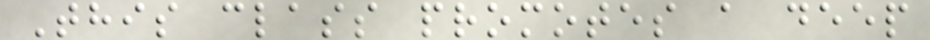This class promotes a deep
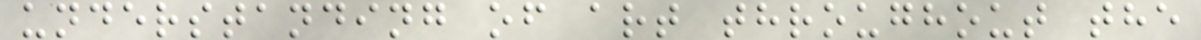understanding of art throughout the
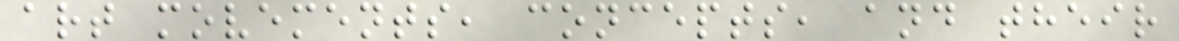art movements, concepts, and their
